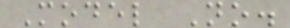Model No.
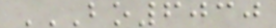BO6030
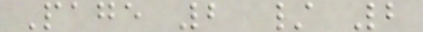Page 2 / 2
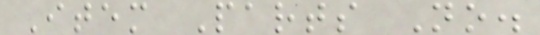Item Parts No.
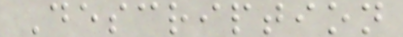Description
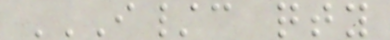I/C QTY
